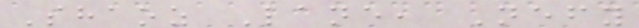Shaoz Lane, Nefy
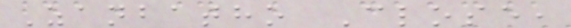Zanbatho Close,
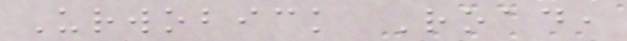Urwobick Road,
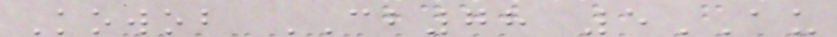Kowob CB78 5AU
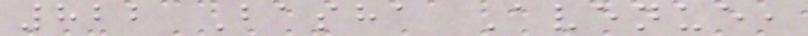822 Basha Avenue,
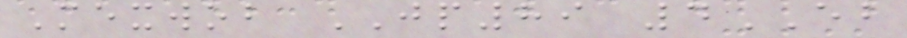Mexwob JP89 4EB
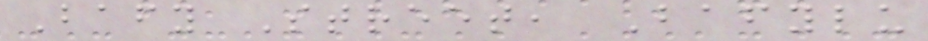Bafy Street, Bafylu
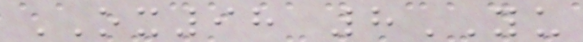OX98 8YU
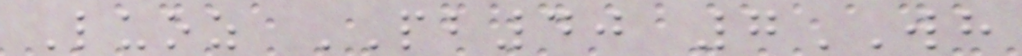Luoz PB40 7WH
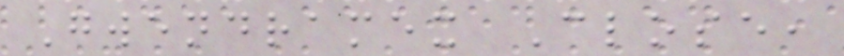Gwendramex Close,
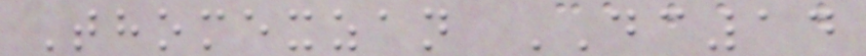Thomexzan DC14
